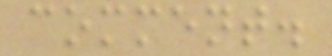comment.
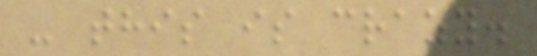- this is crazy.
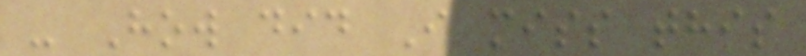- How did I miss this
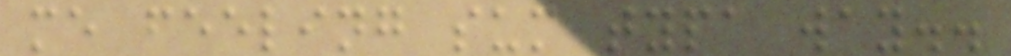me feeling sum typa way..
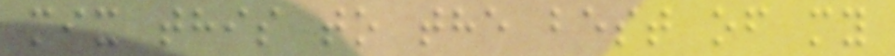mix this to the best of my
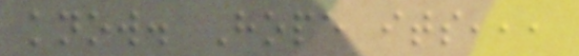know. Hope its,,,
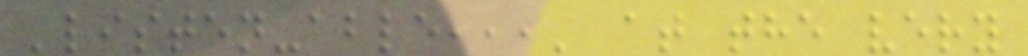'listen-able,,,' at the very
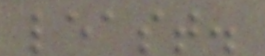least.
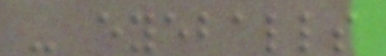- eyeballs
